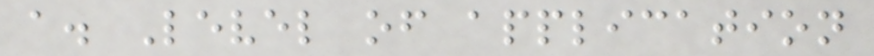a. Level of application
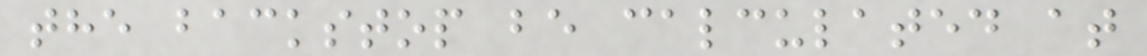the backstop be calculated at
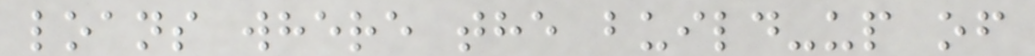loans where the build-up of
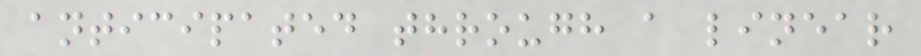anticipated through a linear
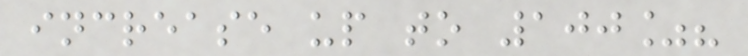increase up to 100%?
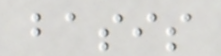basis
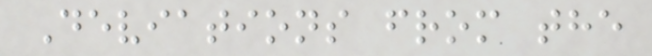Deviations from the
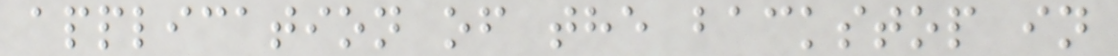application of the backstop in
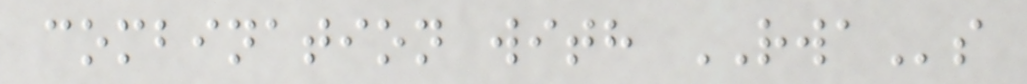combination with RWAs
